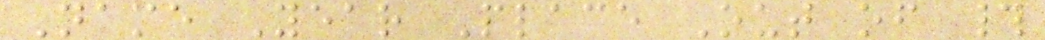Name Year Place Out of #
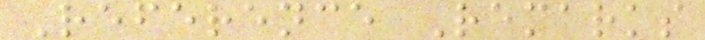Reference Remarks
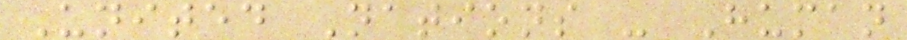United Nations - Human
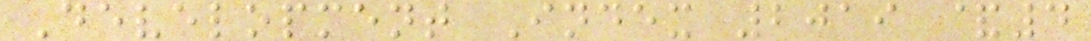Development Index 2019 &4
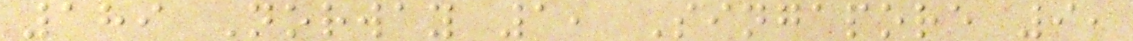189 Norway 1, Singapore 9,
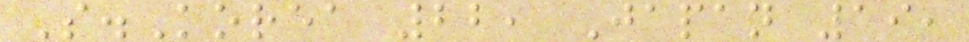S.Korea 22, Japan 19,
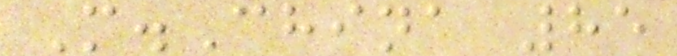M.China 85
